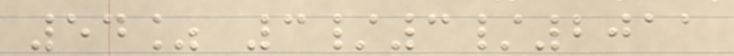54% 3/3/2011
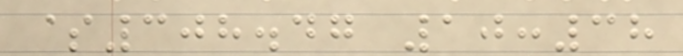$308.47 10:38
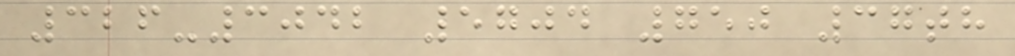326-3042 5704 750 37th
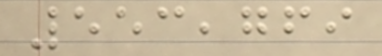553,769
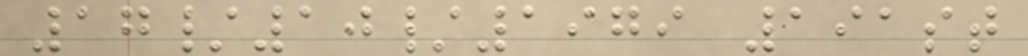17/10/1979 191st
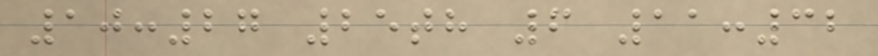10:27 25th 6 11:32
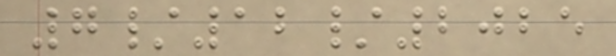7/12/2025
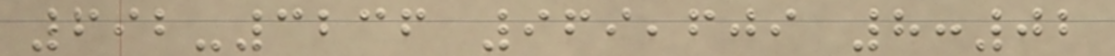692-3236 969,609 8:02
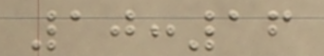10:16
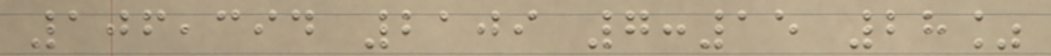106,394 2109 7:15 28%
